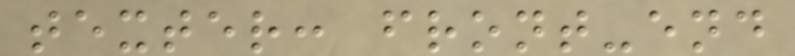texter: front-end
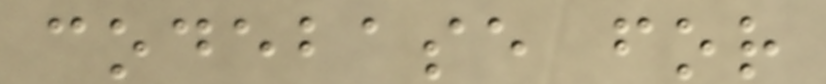codebase for
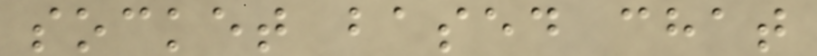socket based chat
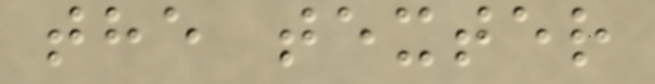the texter
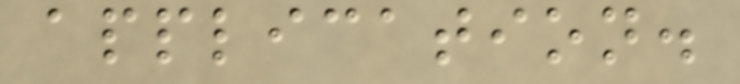application.
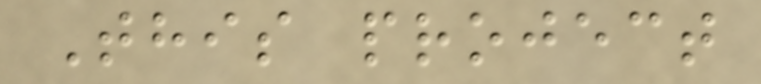This project
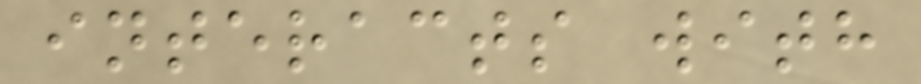interacts with
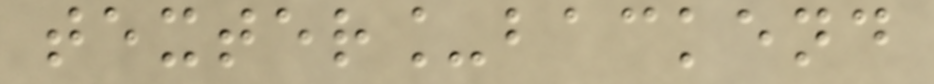texter_backend
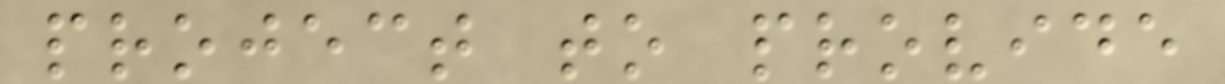project to provide
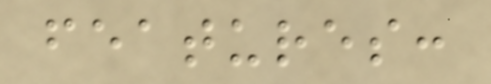features:
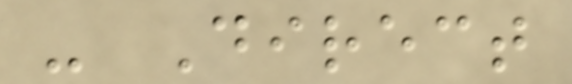- Direct
